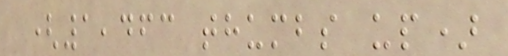(1,463 thumbs up)
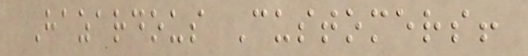Hazardous Customers!
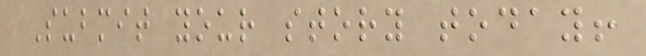Submit your story today!
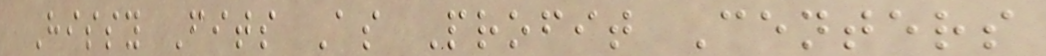Hissy Fits As Profit Centers
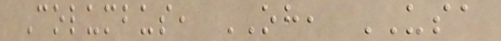Columbus, OH, USA
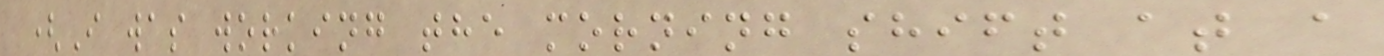(I was working the morning shift at a
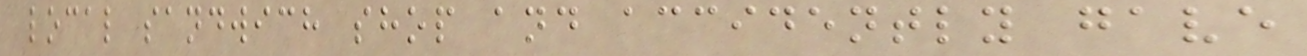local sandwich shop and accidently gave
